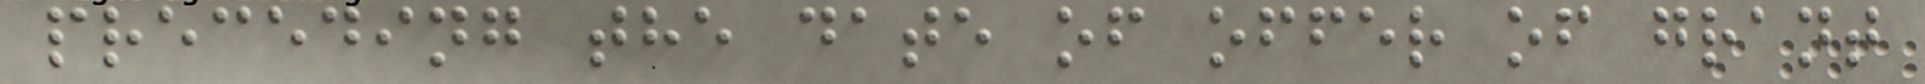preceding the date of offer of grant
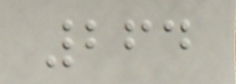264
